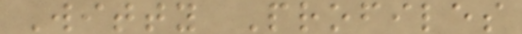Witty Profiles
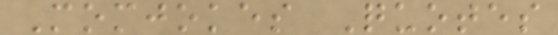Momjokes Quotes
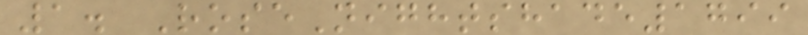1. RoseNightshade1799
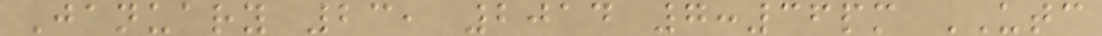January 23, 2014 7:36pm UTC
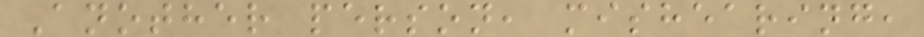Another person, mishearing,
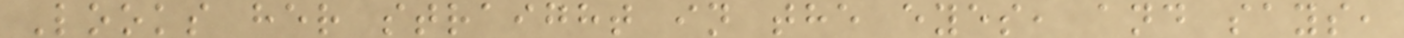Looks her straight in the eyes, and says,
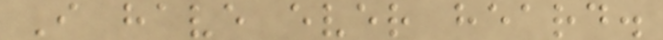I have ever heard.
